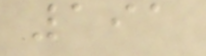191
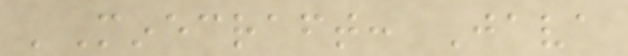'Minecraft: Java
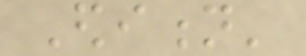Edition'
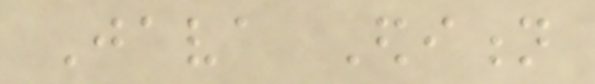Java Edition
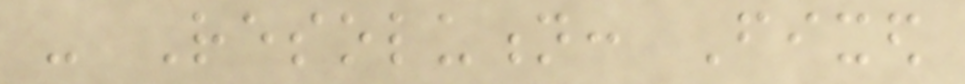- Resolution: Fixed
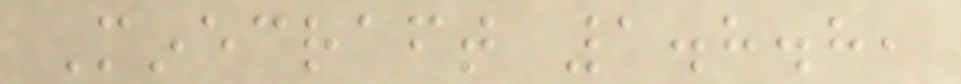Minecraft 1.8.8,
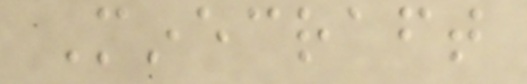Minecraft
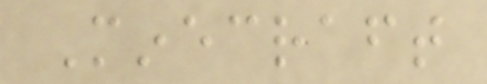Minecraft
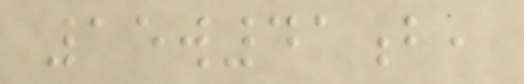15w41b,
